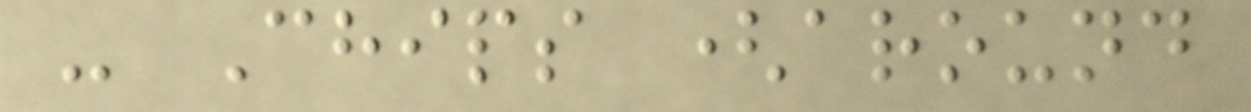- Chips (around
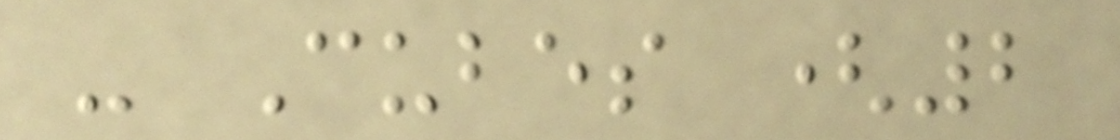- Cubes (2
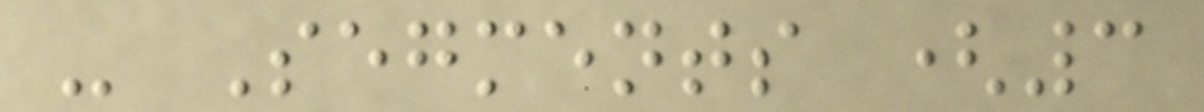- Segments (3
